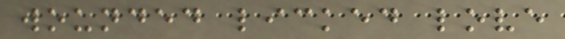wounded licked love
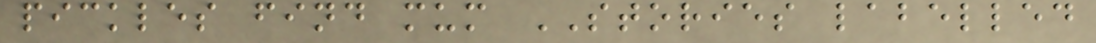pickles find mum STORIES labelled
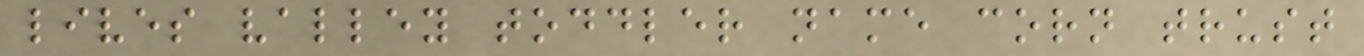lives valley toddler name corn trust
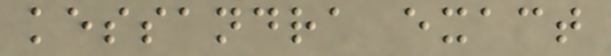kessandra exact
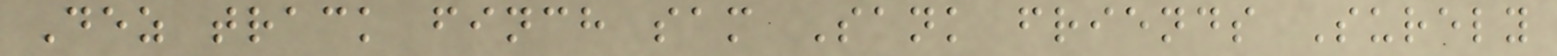Dez track finch sam Sank friends Surely
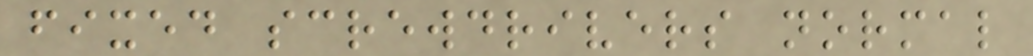fixed screwdrivers normal
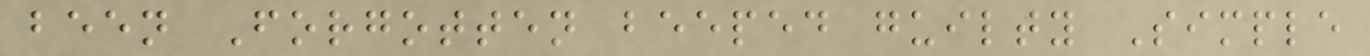been Forgotten beeped guilty Simple
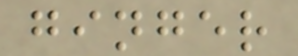ginger
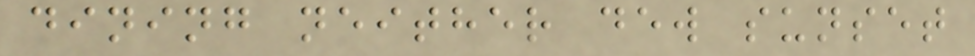dining neither dew sunset
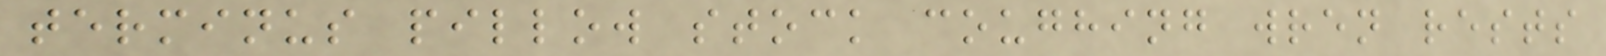terminus pillow stock coughing wren rests
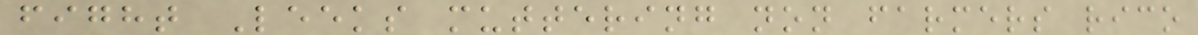fight Leeks muttering non farmers rico
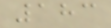183
